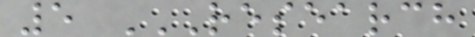5 RESEARCH
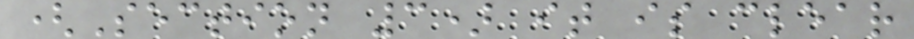(Section 3) it is clear
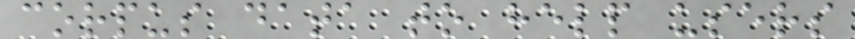corpus data to help users
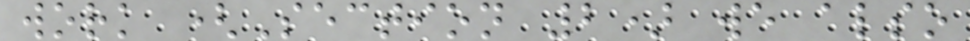work (Section 2) we also
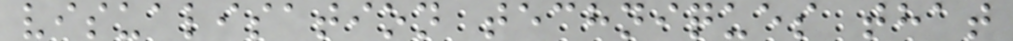visualisation techniques that
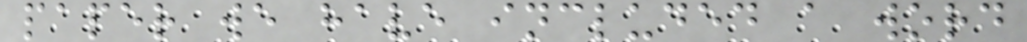paper we have included a word
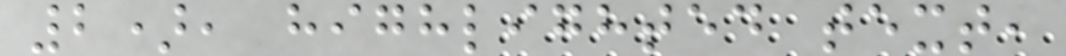2), highlighted text,
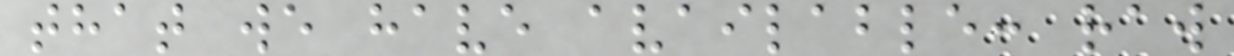that we have available: raw
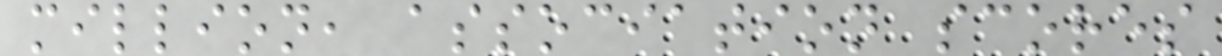million, association scores
